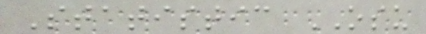Statistic OSU
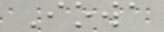Iowa
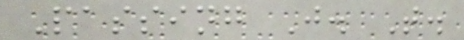Passing J. T.
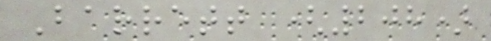Barrett (208)
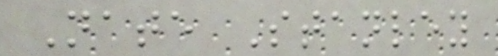Nate Stanley
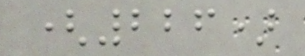(226)
